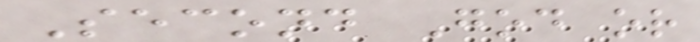Second God or
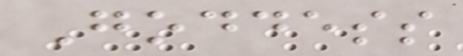Goddess
